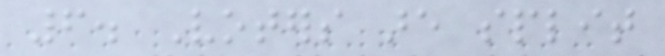6. Voters are split
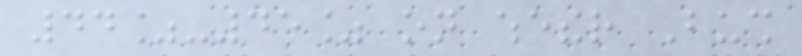44%-45% on whether Bush
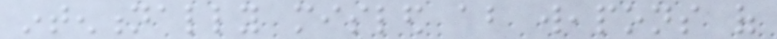intentionally misled about weapons of
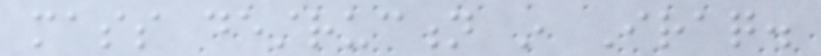mass destruction in Iraq.
